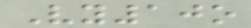Vy10o
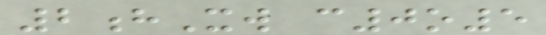2hXw c0o5
